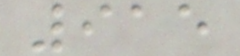915
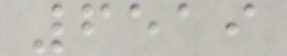6519
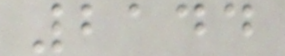2144
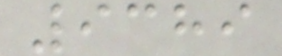9389
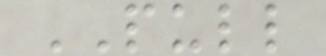PULL
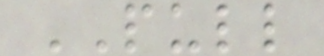PULL
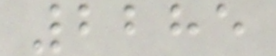2285
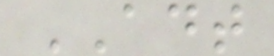ADT
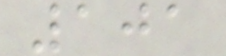101
